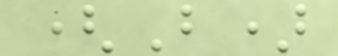(B)
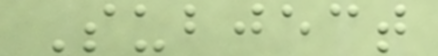Subject
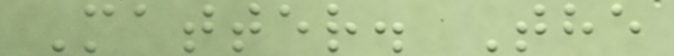Matter. The
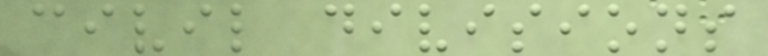civil divisions
